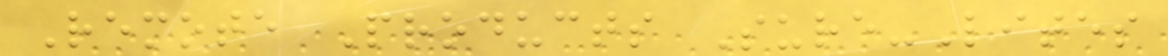Remote Products Sure-Lites
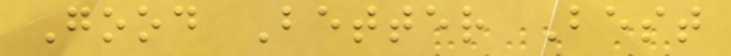Good Better Best
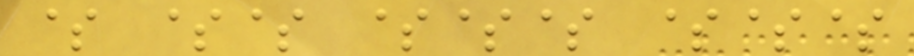$ $$ $$$ $$$
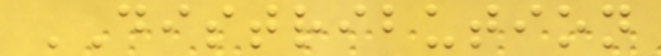DISTRIBUTION
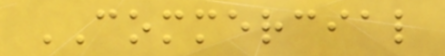COMMERCIAL
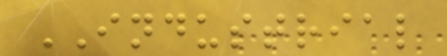INDUSTRIAL
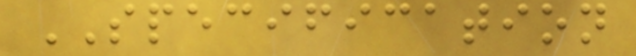SPECIFICATION
